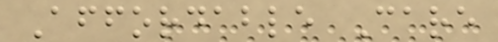Affordable Care
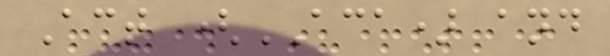Act (ACA) and
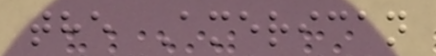the American
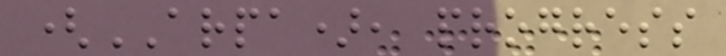(ARPA), progress
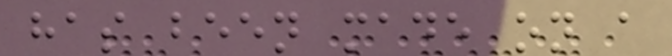has been made on a
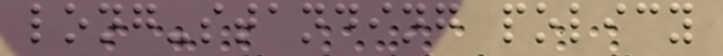long-standing policy
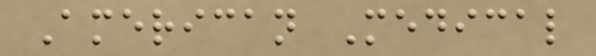American Medical
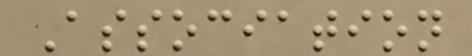Association
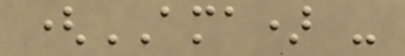(AMA) -
